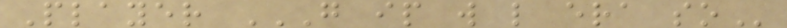Player G IP W L ERA SO
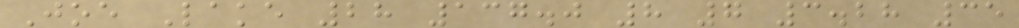Joe Lake 28 137.0 8 7 3.28 35
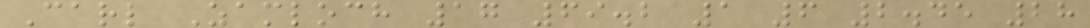Carl Zamloch 17 69.2 1 6 2.45 28
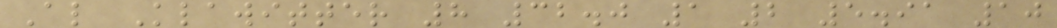Al Klawitter 8 32.0 1 2 5.91 10
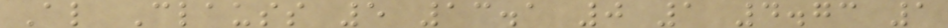Al Clauss 5 13.1 0 1 4.73 1
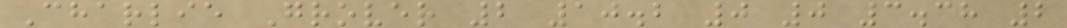Charlie Grover 2 10.2 0 0 3.38 2
